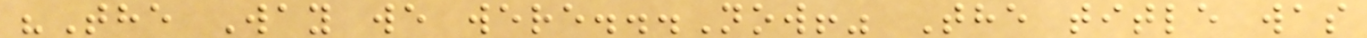"The Way we were...Now!" The title was
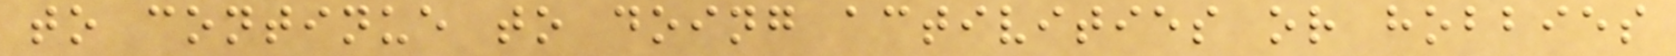to continue to doing activities or hobbies
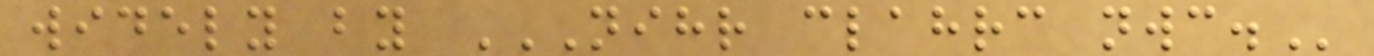widely by NIHR CLAHRC NWC.
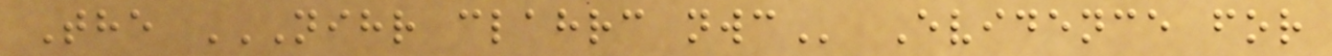The NIHR CLAHRC NWC Evidence for
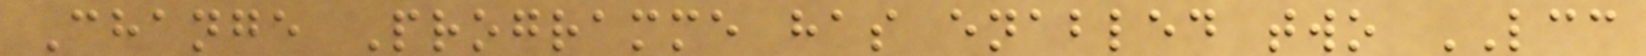Change Programme has enabled two LCC
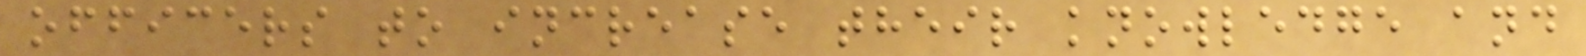officers to increase their knowledge and
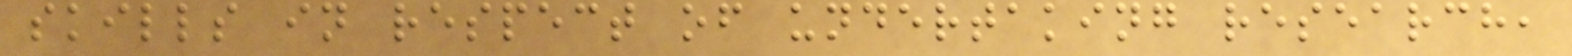skills in respect of undertaking research,
